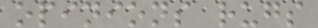opinions rugs
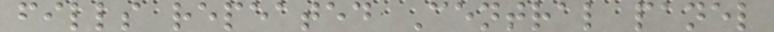fills repeated Central panel
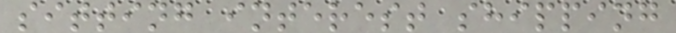sitting interest shipping
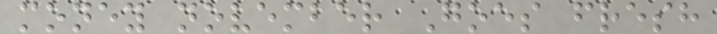money november Goes fresh
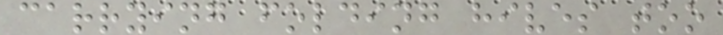carrying folding hives too
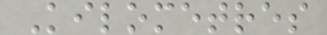Kilometres
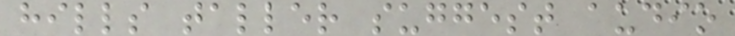hills taller suggest audio
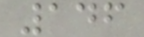146
